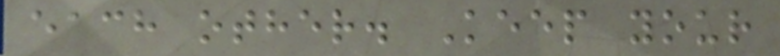each other. Keep your
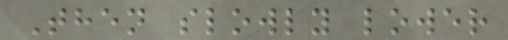Then slowly lower
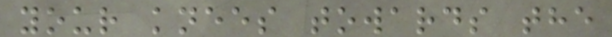your knees towards the
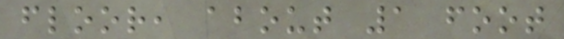floor, about 1 foot
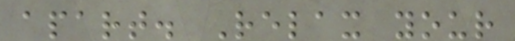apart. Relax your
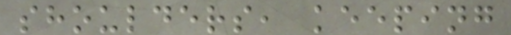shoulders, keeping
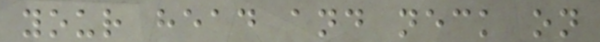your head and neck on
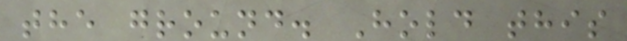the ground. Hold this
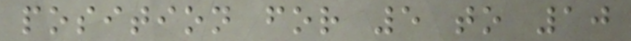position for 5 to 10
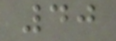40
